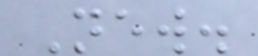New.
